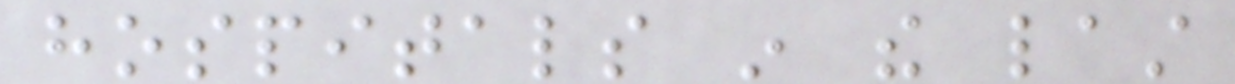hospitals in the last
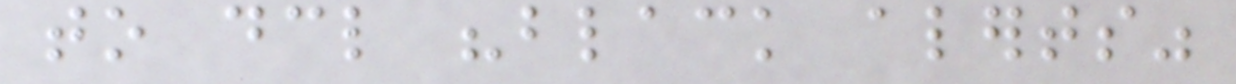to declare "black alerts"
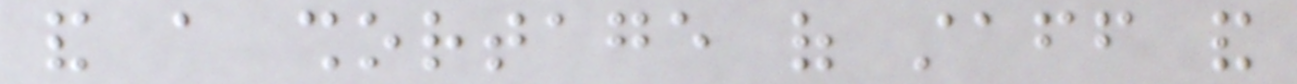and a shortage of staff and
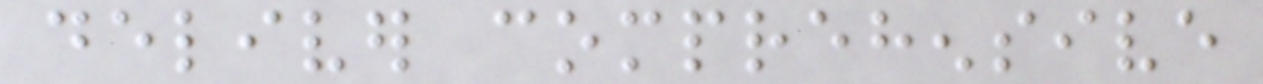deliver comprehensive
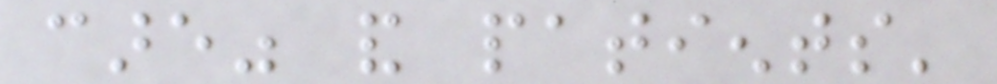care" and patients'
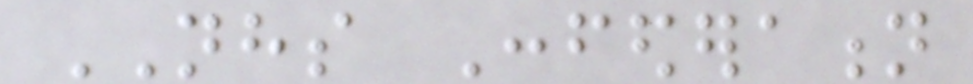NHS Confederation
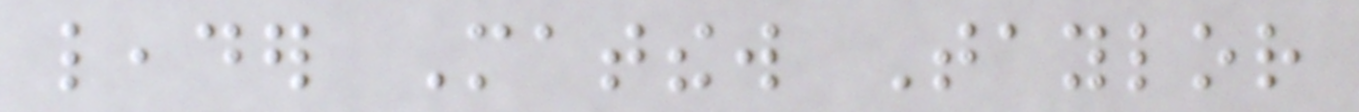leader Matthew Taylor
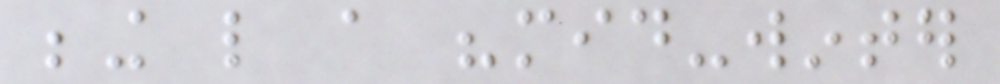being like a "mid-winter
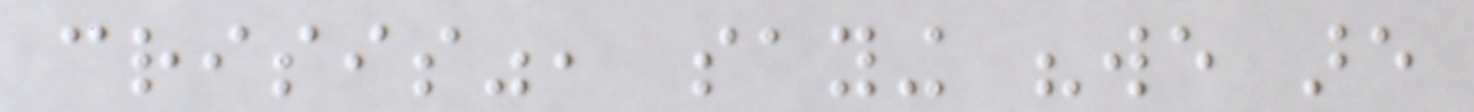crisis", saying "we are
